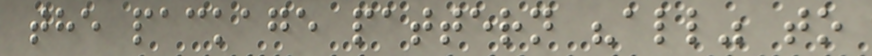the package pattern "all" to
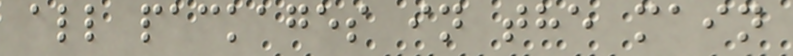all packages in the main
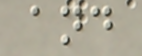and
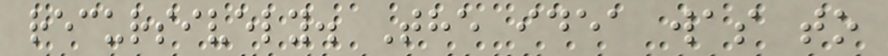recursively. The idea was to
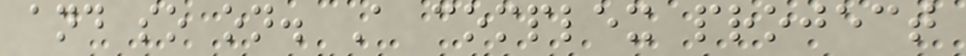and so on. A complex project
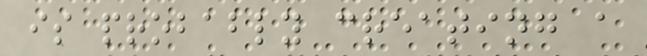is probably creating a
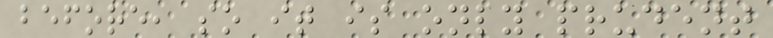before, so it is only prudent
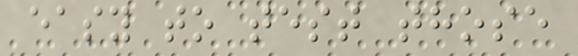easy to test those
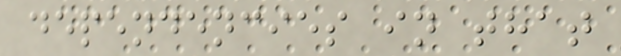dependencies in that
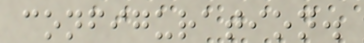configuration.
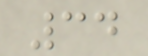34
